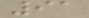91
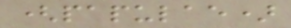(papulae)
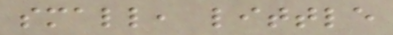small, little
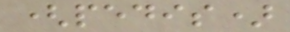(pedis)
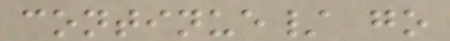continue/ go
